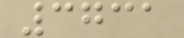3731
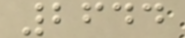2644
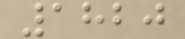1820
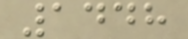1448
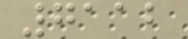7112
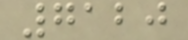7120
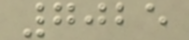7025
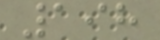198
